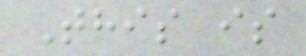This is
